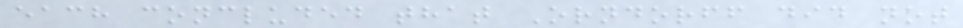each concluded that Orndorff did not
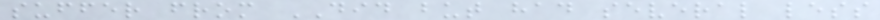suffer from DID but had several less
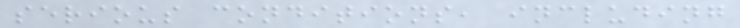serious conditions, including
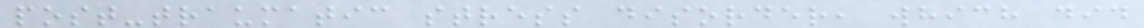post-traumatic stress disorder, which did
